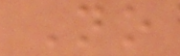No
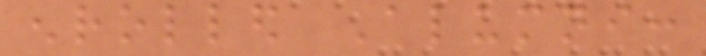enrolled Alumni:
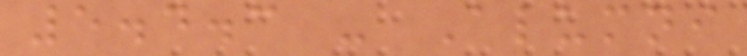5.4.3 - Alumni
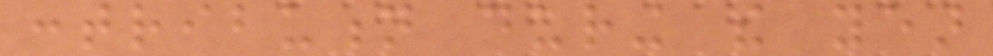contribution during the year
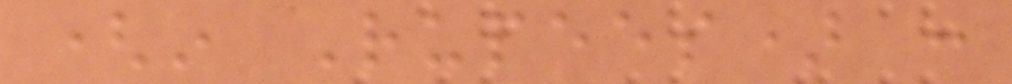(in Rupees) :
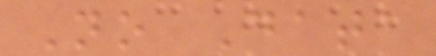No Data
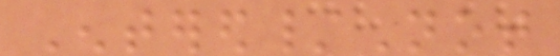Entered/Not
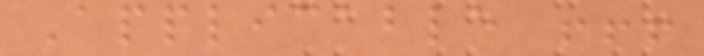Applicable !!!
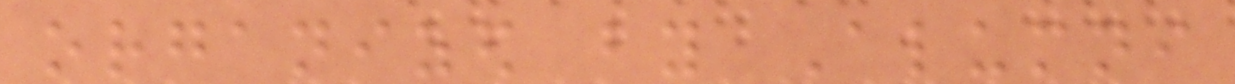organized by Alumni
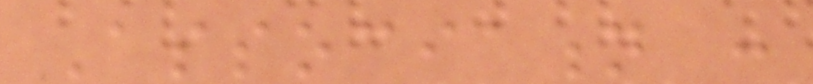Association :
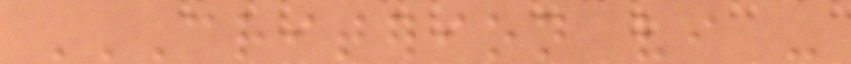CRITERION VI -
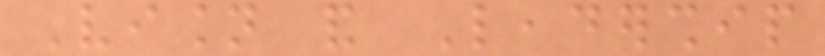Vision and Leadership
